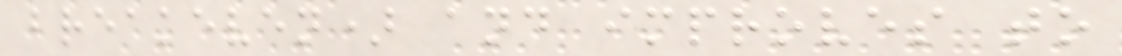breakeven) and improves to
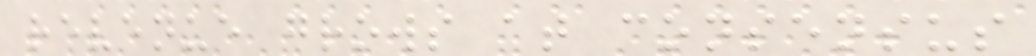revenue grows at consensus
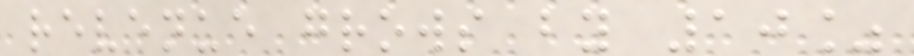revenue grows by 10%
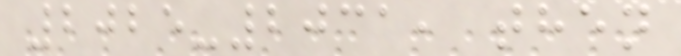2025-2031, then
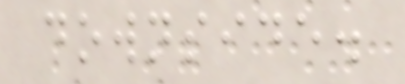downside.
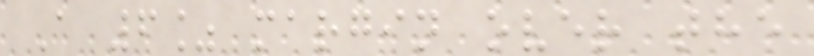A 6% margin over the
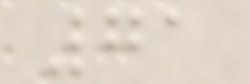71
